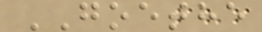GOETHE
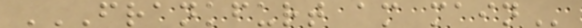FRANKFURT AM MAIN
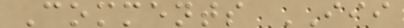Comments III
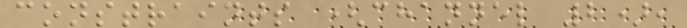constraints (channel 2),
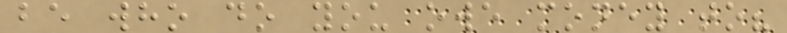be who do you owe money to?
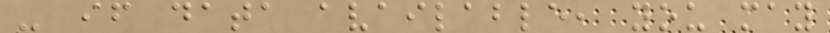- if data available, you may
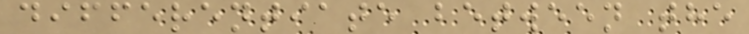differentiate between the
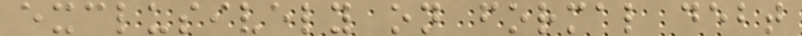exclusively on formal debt
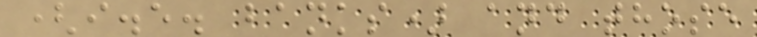(i.e. banks) and those
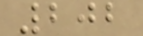202
